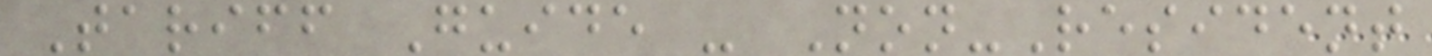Tariff Guide - Non-Resident
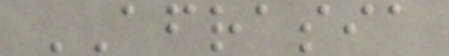AFRASIA
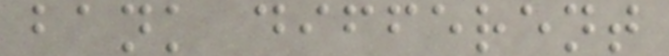bank different
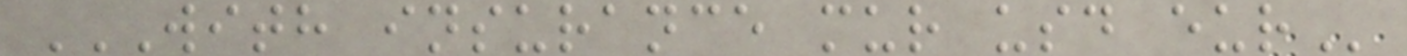WITH INSURANCE MUR USD EUR
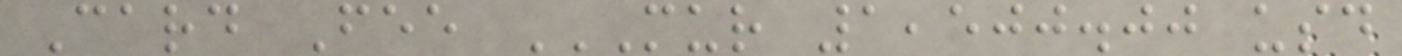Card Fee MUR 1,500.00 USD
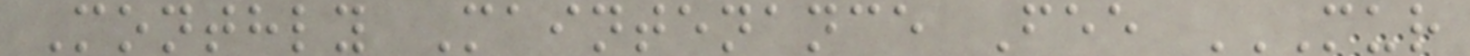Monthly Maintenance Fee MUR
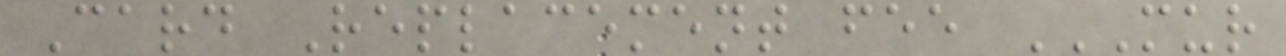Card Replacement fee MUR
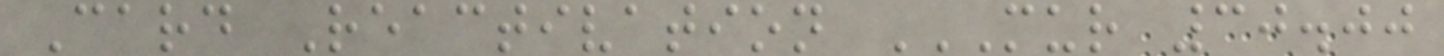Card Reactivation MUR 30.00
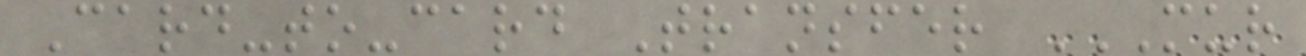Card-to-card Transfer MUR
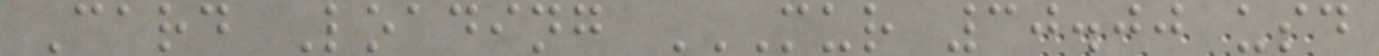Card Loading MUR 30.00 USD
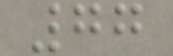77
